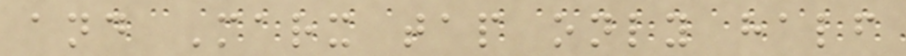and Marx tap only half
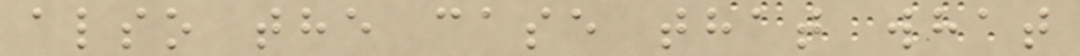also the case that what
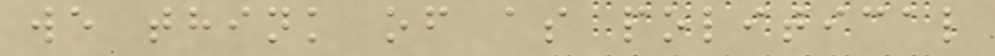we think of as political
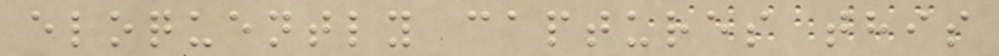eloquently captures this
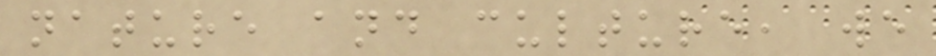nature and culture, we
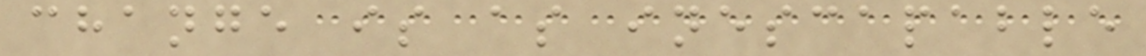change is as inescapable
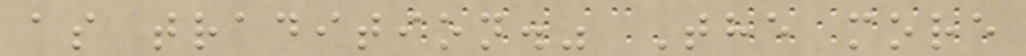as tradition." The more
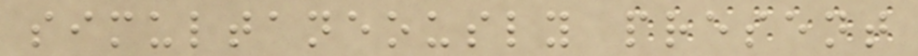simultaneously present
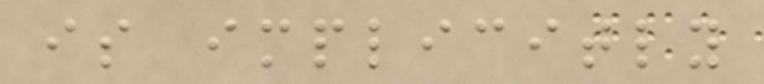is implicitly
